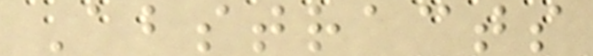Abstracts
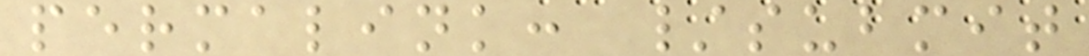permalink: /submit
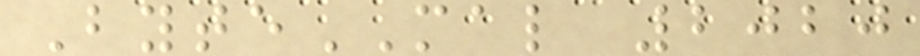ByteMAL 2020
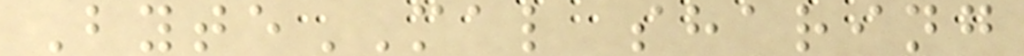ByteMAL sharing
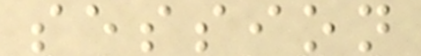session
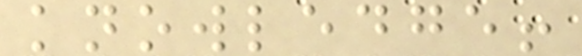knowledge!
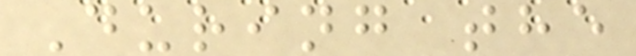During the
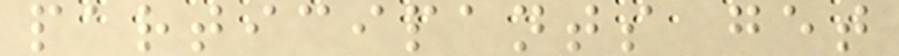participants get
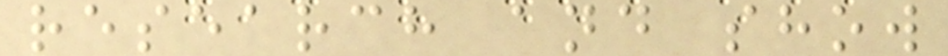research and show
